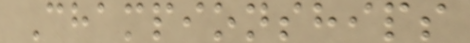Championships
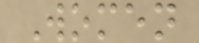Women
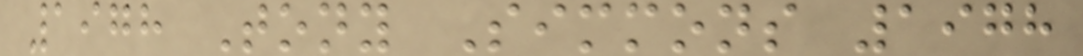1978 Tony Simmons 1978
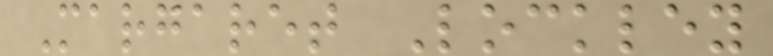Margaret Lockley
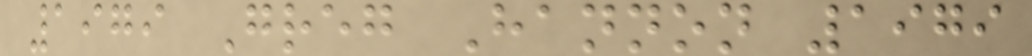1979 Greg Hannon 1979
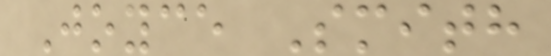Joyce Smith
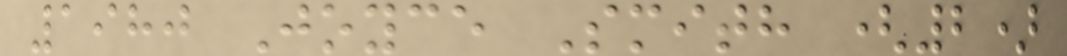1980 Joyce Smith (2)
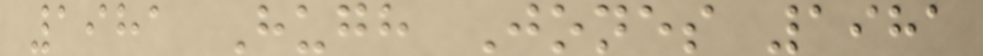1981 Hugh Jones 1981
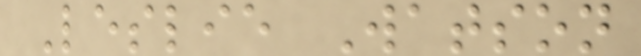Leslie Watson
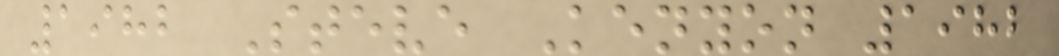1982 Steve Kenyon 1982
